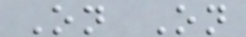On On
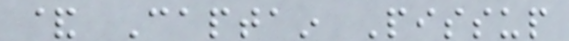& Captain Pissup
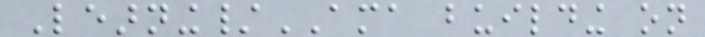Learning/AMA building on
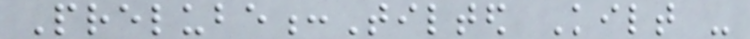Prelube:Tilted Kilt -
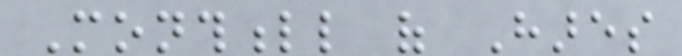Monthfull of Hares
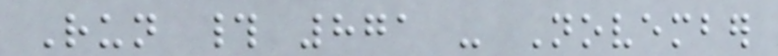Run # 871 - November
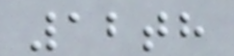12th
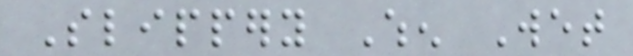Slippery When Wet
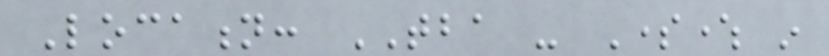Location: TBA - Somewhere in
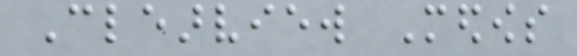Clearview Medows
